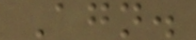Agn.
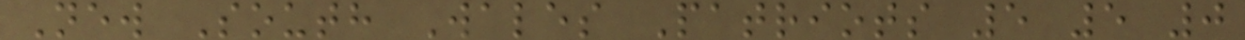New South Wales Patriots 5 5 0
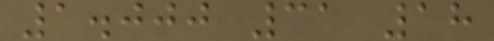1.000 31 18
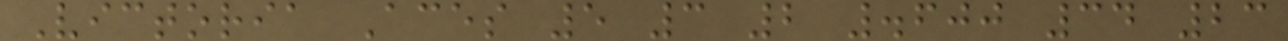Victoria Aces 5 3 2 .600 34 23
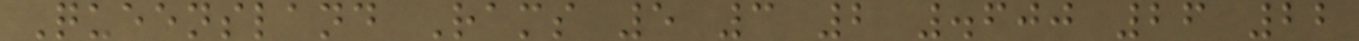Queensland Rams 5 3 2 .600 26 22
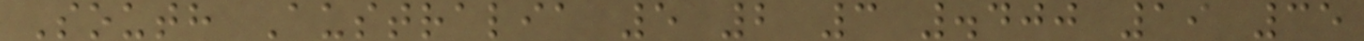South Australia 5 2 3 .400 19 35
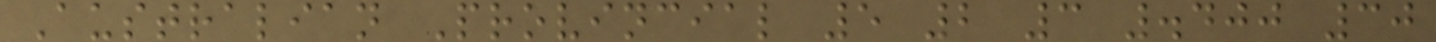Australian Provincial 5 2 3 .400 30
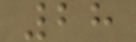28
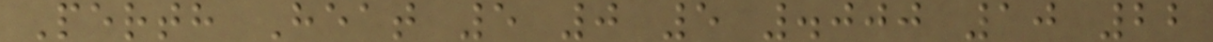Perth Heat 5 0 5 .000 10 22
